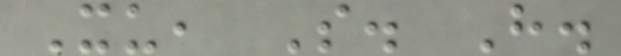Xu, S. H.
